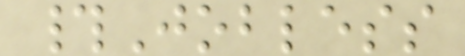#Jobless
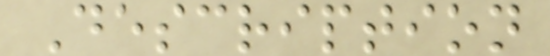Description
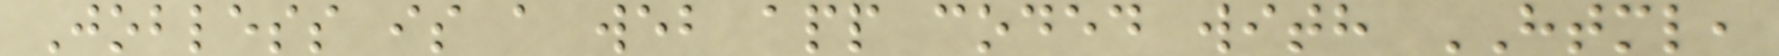Jobless is a web app coded with HTML,
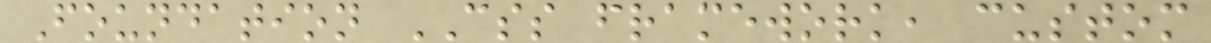Foundation CSS framework, custom
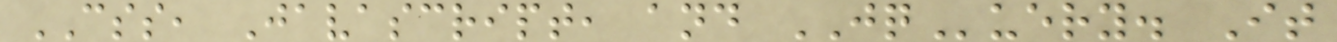CSS, Javascript, and JQuery. It
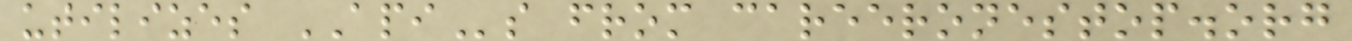utilizes APIs from careeronestop.org
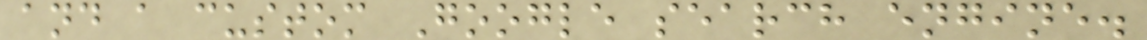and a custom Google search engine.
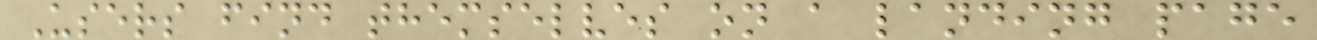Users find themselves on a landing page
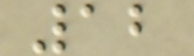12
